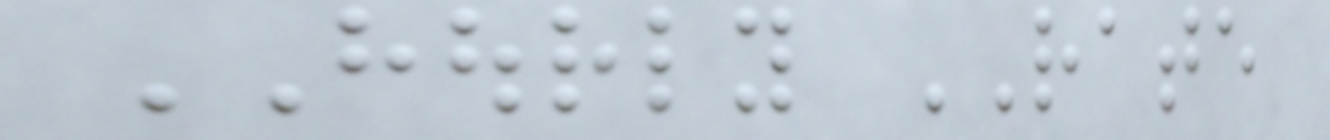HOURLY RATE
